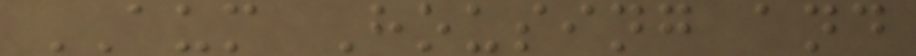AUM Housing and
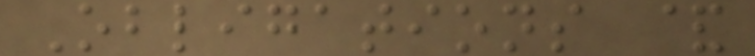Obligations &
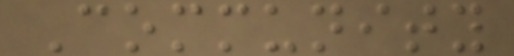Community
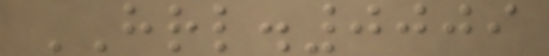HRL.0009
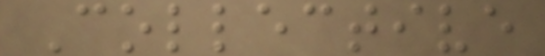Collective
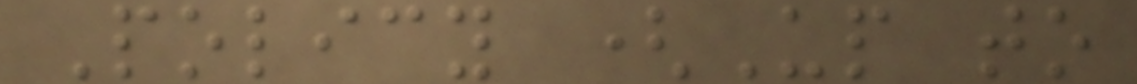Policy (Up to
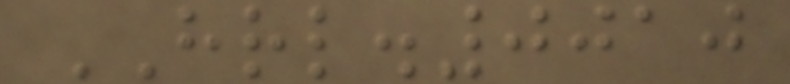HRL.0010
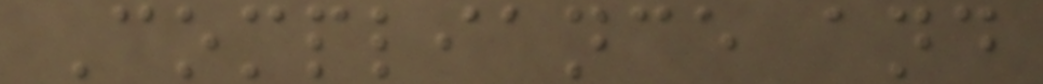Compliance and
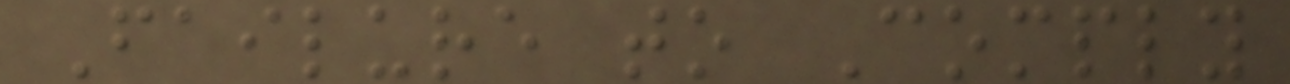Failure to Comply
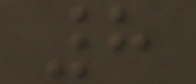8
